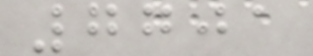7701
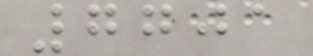7701
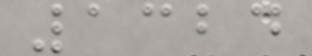1324
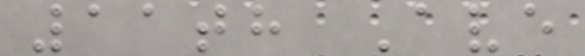11th Ave
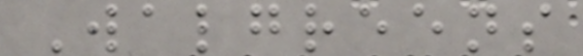Walgreens
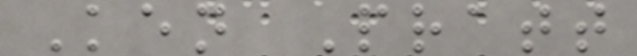Ken Pratt
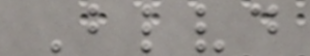Blvd
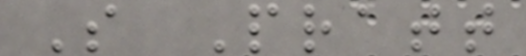S Pratt
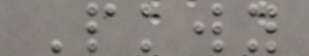Pkwy
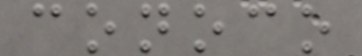conoco
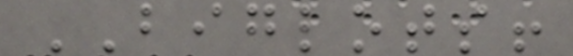BIGLOTS!
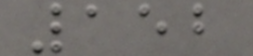152
